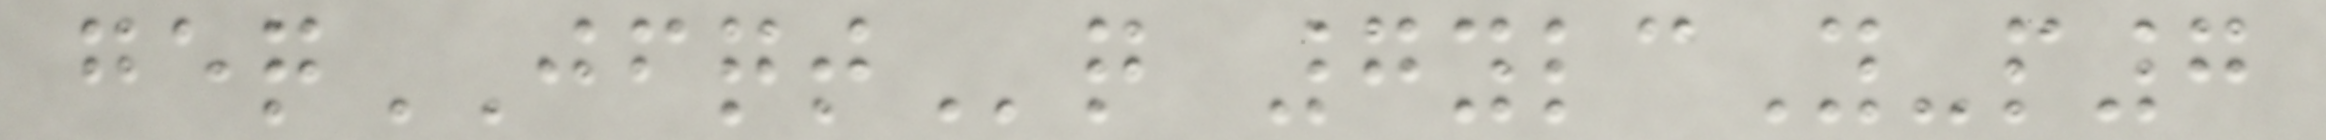geqJFQTq 7ylcY-p7
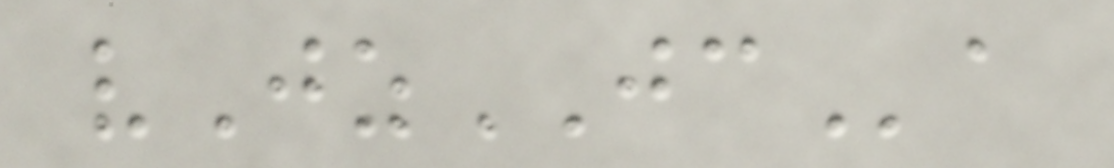vJzJCa
